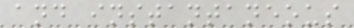and instantaneous
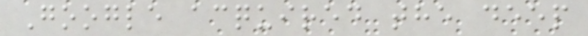Google acquired the deep
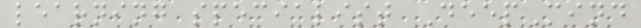learning specialist DeepMind
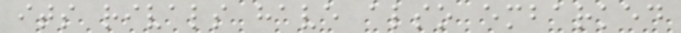its rivals have also embarked
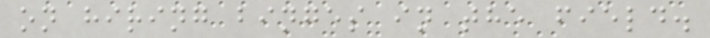on hiring binges in the field.
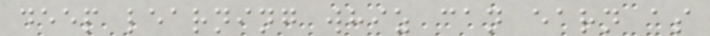deep learning whiz can earn as
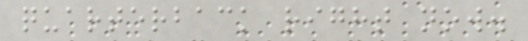quarterback right now.
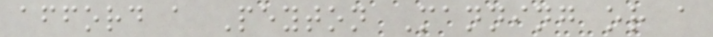afford a Peyton Manning or a
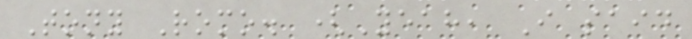Tony Romo. (Yeah, I said
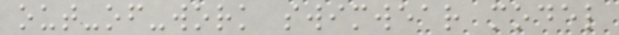out-of-work swimwear model
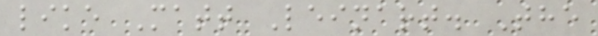like Matt Leinart. The
